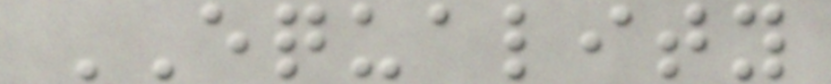EQUALITY
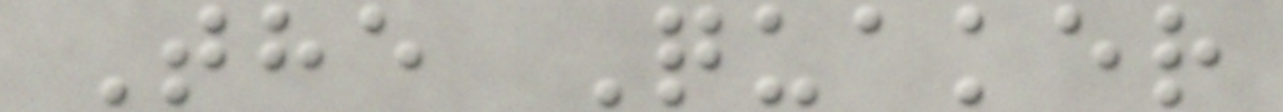The Quaker
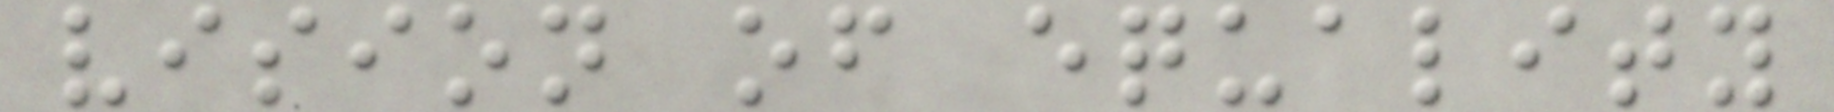vision of equality
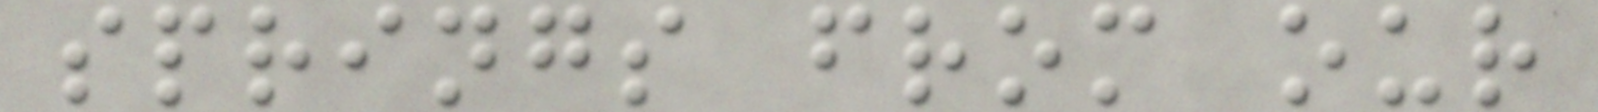springs from our
